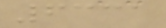6331
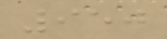950
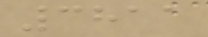3811
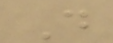D
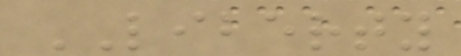LIBERTY
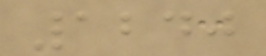1240
